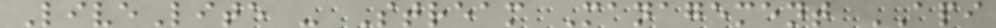LiveLite - Stream Management API
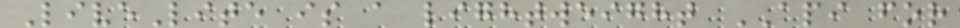LiveLite is a lightweight API for
